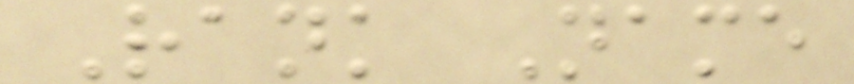Rank Name
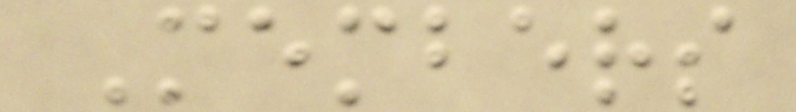Members
